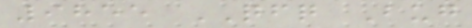9855 QFQ Bug
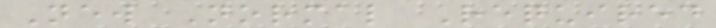New Normal Required
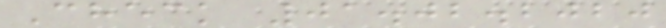Check 01.02.2020
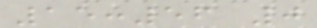15:56 0
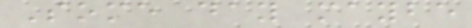Some day maybe
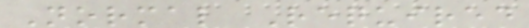Normal Required
